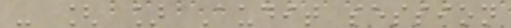- [ ] Audit session
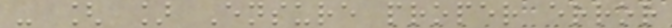- [ ] Ensure proper error
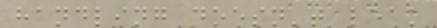handling doesn't leak
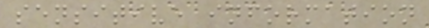sensitive information
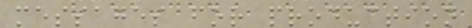messages for production
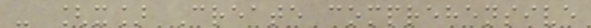- [x] Create comprehensive
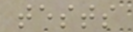tests
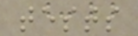tests
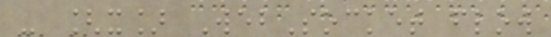- [x] WebSocket flow
